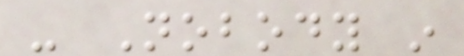- Nobody in
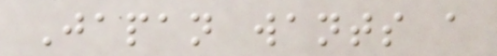Japan wants a
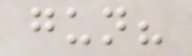gun?
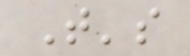That's
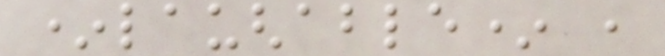*laughable* ,
